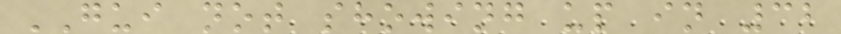GUI not showing up in 32
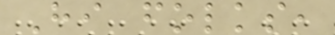Hi folks,
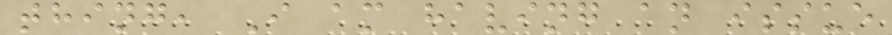thing, I am having an issue
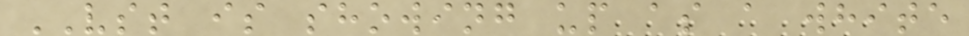VST is showing up as a white
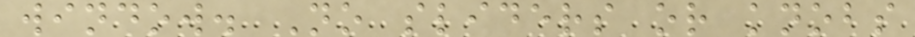window. No sliders or knobs
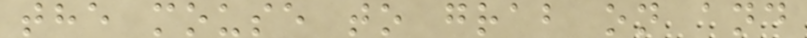the mouse to grab on and
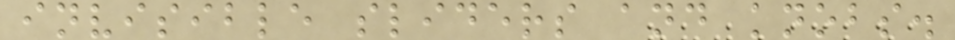invisible sliders and knobs.
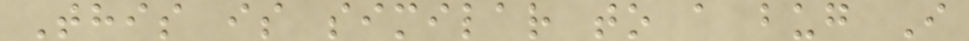This is similar to a bug I
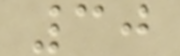30
